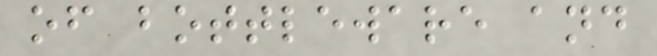of bottleware and
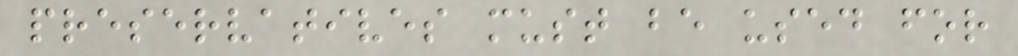preservatives must be used for
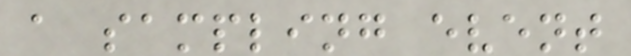a sampling event
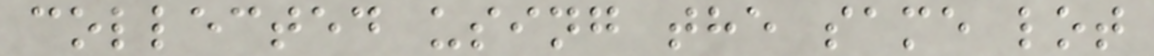collected using the same lot
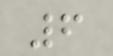6
